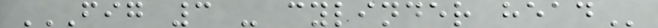FIG 3 - CYLINDER HEAD
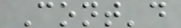Cont'd
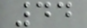44
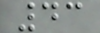43
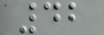42
